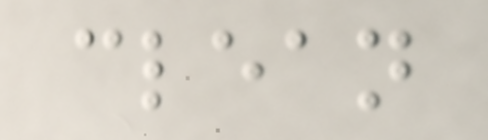clean
